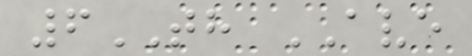6TH AVE
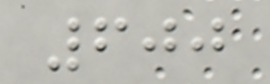600
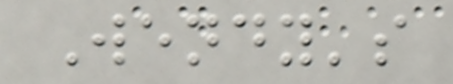Wendy's
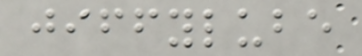jiffylube
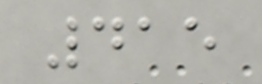415
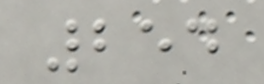254
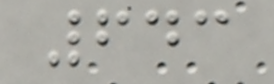643
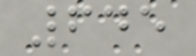645
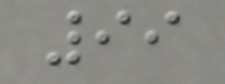99
